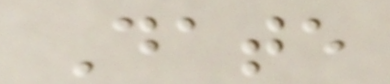Date
